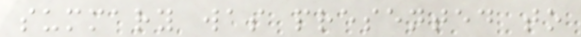summary was presented to
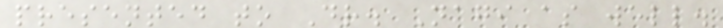presented to Dr. Nagi as well.
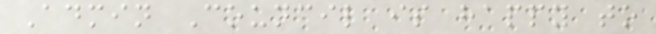Admin Council is happy to
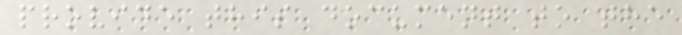provide this document to the
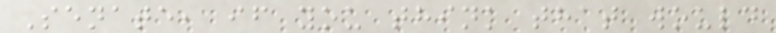Senate, if you think that would
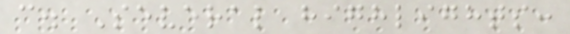c. Several highlights:
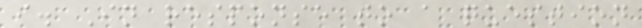i. In response to a question
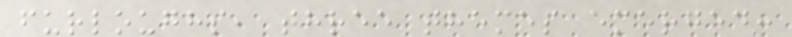furloughs, three themes emerged:
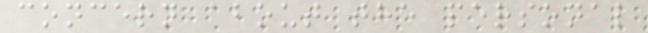concern about the personal
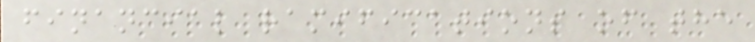financial ramifications of the
